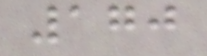170
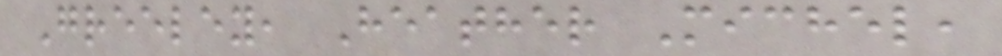Greeley, Heather Michel,
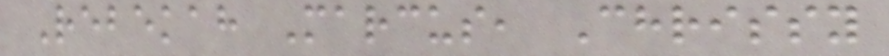Rebekah Marcus, Chrissy
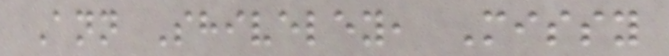Ann Shiveley, Missy
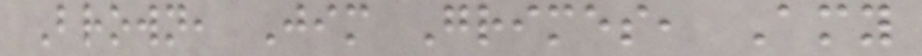Brown, Jim Grimes, Amy
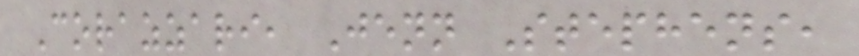Corazzari, Jenn Stephens,
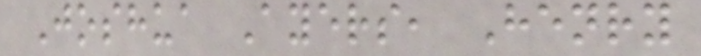Joshua Ayers, Henry
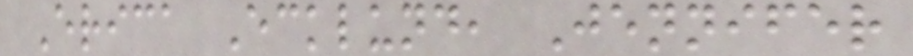Erica Ecklund, Jennifer
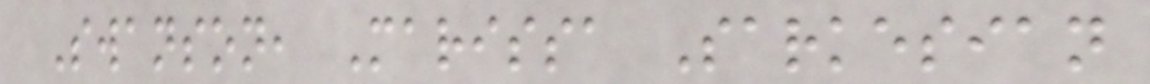Swanson, Marissa Sarkesian
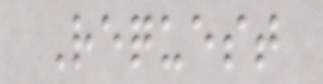Request
